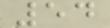54
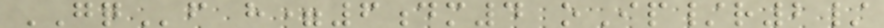GQf h=6dm4 oIp/r2/
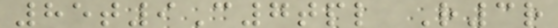85t9C7tpl R3r
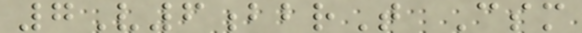7V6bbrT Csm
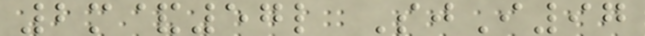2m&57l SjI97
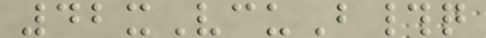42xVcuB#q
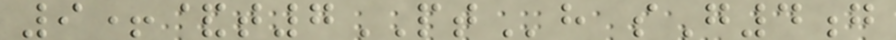9+&t7PTh sG4g
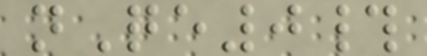nQe0#
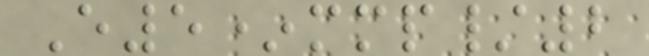E5*mmp/2
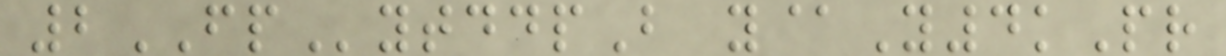2FPytddpB y@Y4kPr
